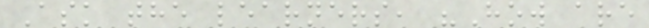Ask the learners, "How are
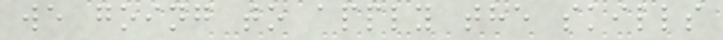we going to apply the skills
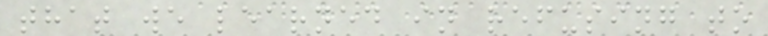that we learned in refusing to
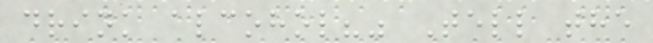drink alcohol?" Tell the
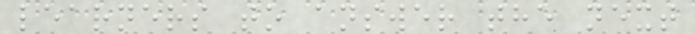learners to answer the next
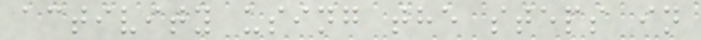activity using the steps in
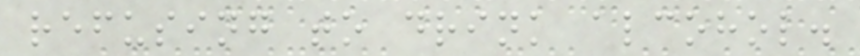refusing to drink alcohol.
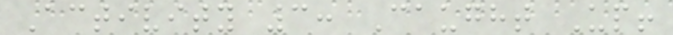Activity 3: Caught Up!
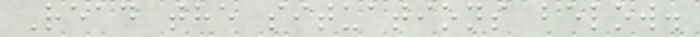Read the situations below.
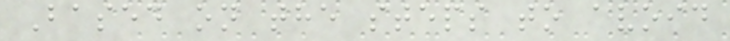Based on the steps to avoid
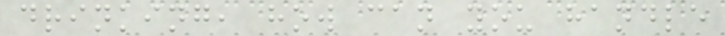drinking, how can you handle
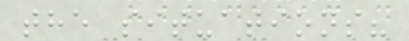the situations?
